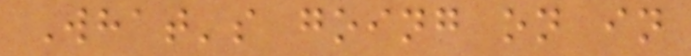What's going on in
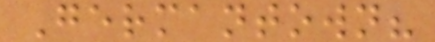Germantown?
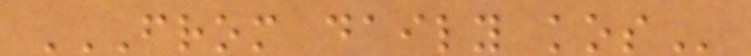FROM DAILY KOS
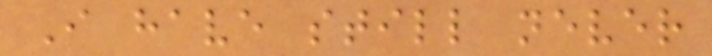I have still never
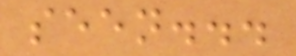seen...
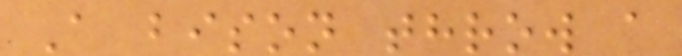A bison throw a
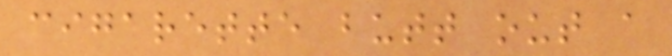cigarette butt out a
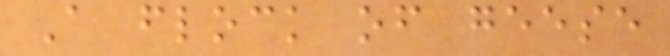A flock of geese
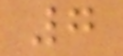7
